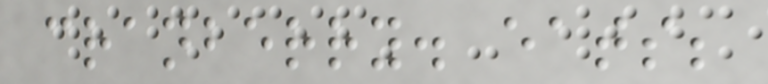cranberry. eats;
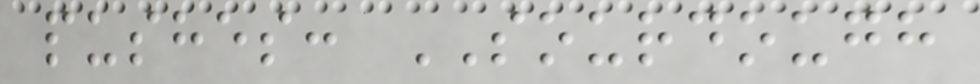pushes: SOURDOUGH
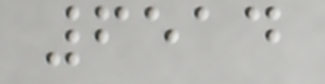6514
